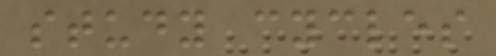study cycles
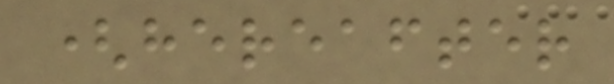(hereafter
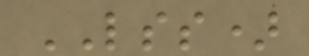LSS)
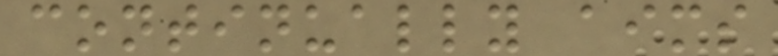continually aims
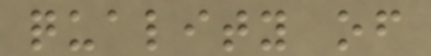quality of
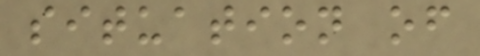situation of
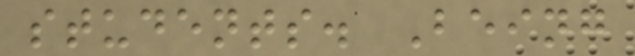students. Being
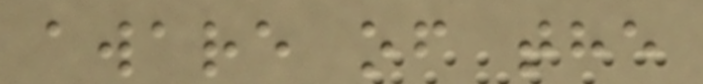aware of the
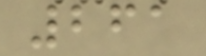261
